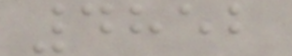4852
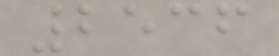2536
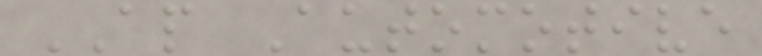AP Automotive
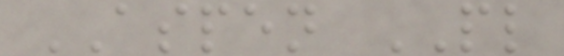ASPEN PL
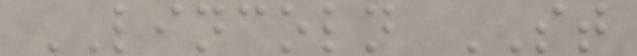LINCOLN ST
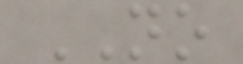NO
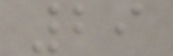29
